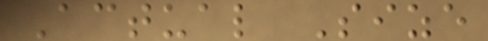Actual Size
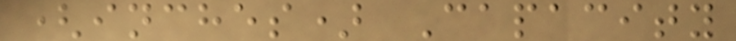(inches) Capacity
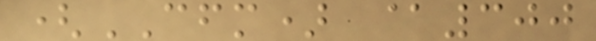(CFM) @300
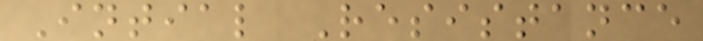Intial Resistance
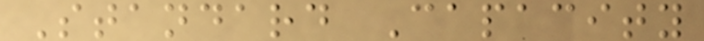Standard Capacity
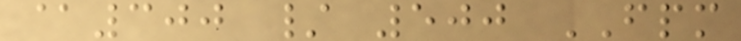@300 / 500 FPM
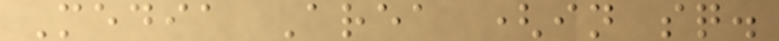Media Area (in sq.
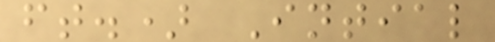ft.) Intial
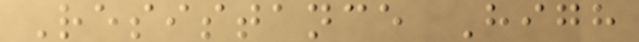Resistance High
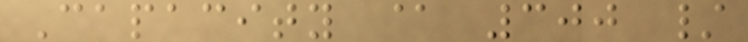Capacity @ 300 /
